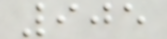905
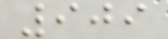909
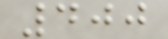400
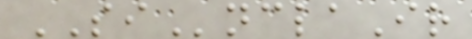SInclaIr
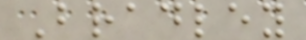Bradley
